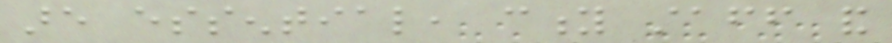are essential, city staff and
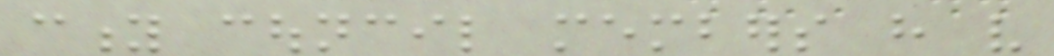city council members have very
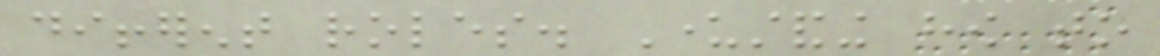different roles. Understanding how to
